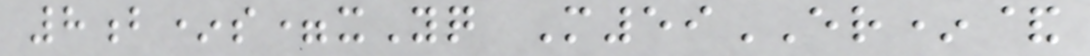8b*s=xYq M59ER*&
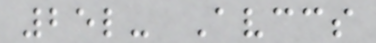25l- Avccs
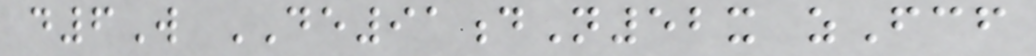d6W DE91dN52x zFcf
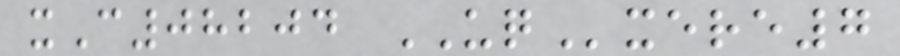xC08204 UQxere7
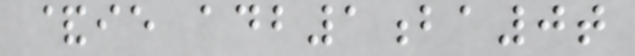&ie adb1ba0t
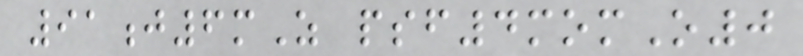91j6mZ psf4momO0
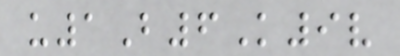u1B6K9v
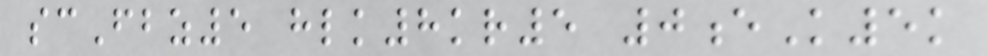scFbz5 hlk8kr5 0eK5k
